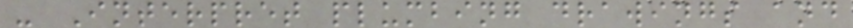- Interpret plumbing drawings and
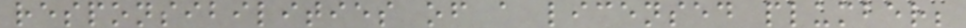responsibilities of a licensed plumber;
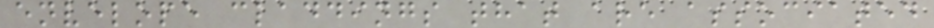envelope claddings that are associated
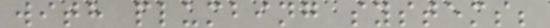with plumbing systems;
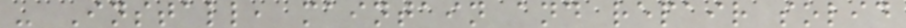- Install, maintain and repair solid
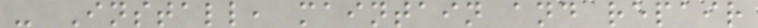- Install, maintain and repair
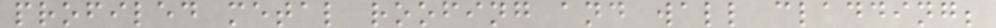profiled metal roofing and wall cladding;
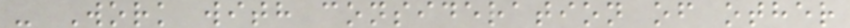- Work with consideration of other
